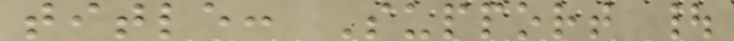title: Support |
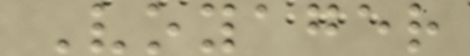Voyager
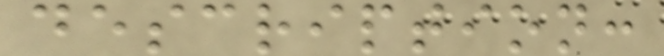description:
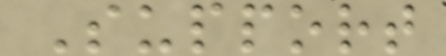Support
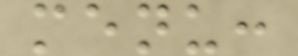menu:
